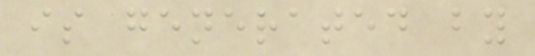is generated by
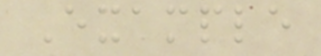Example
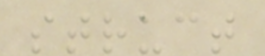struct
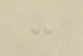:
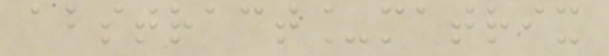abstract_matrix
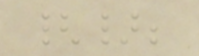{};
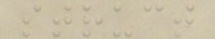struct
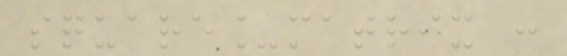square_matrix :
